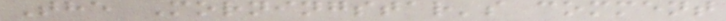The Morningstar's comment
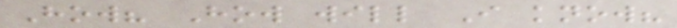How? How will I know?
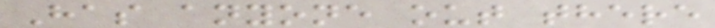Has anyone out there
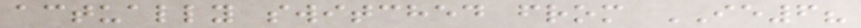actually switched from IE6?
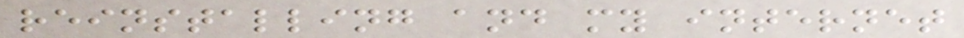reinstalling and my internet
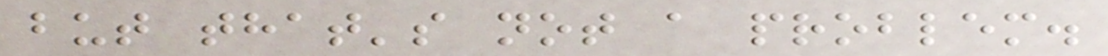but that's not a problem.
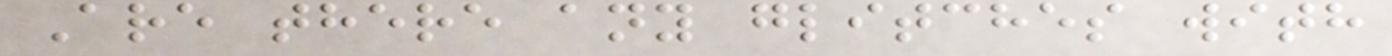Are there any glitches with
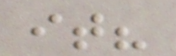it?
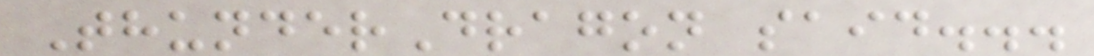ThunderDragon said...
